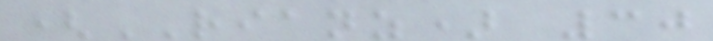(RIANZ) 30
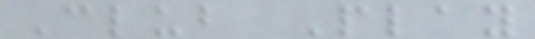Club Play
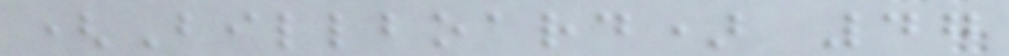(Billboard) 47
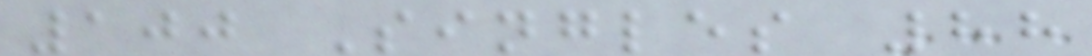100 Singles 88
